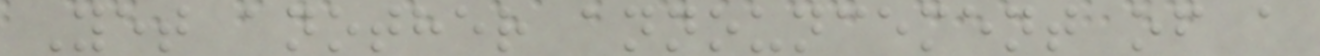Yet another announcement of a
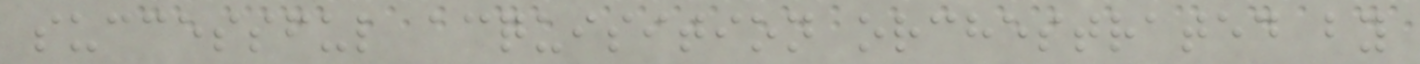successful acquisition orchestrated by
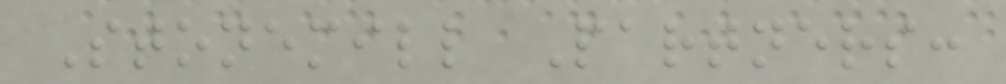Stonemill Partners:
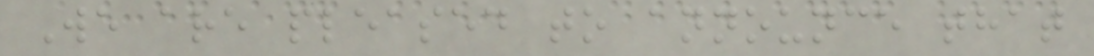We are pleased to announce that
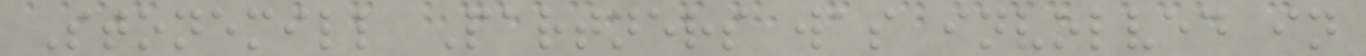Stonemill Partners was involved in
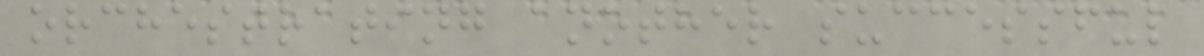orchestrating another successful
